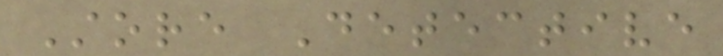Store Detective
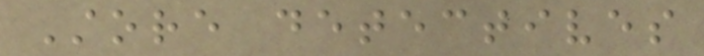Store detectives
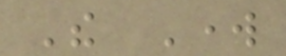The Work
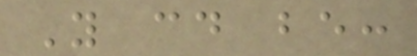You could be:
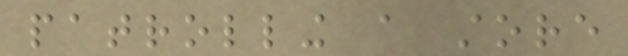patrolling a store
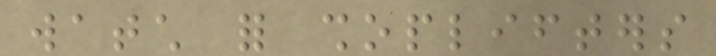watch for shoplifters
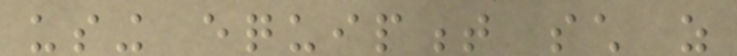using equipment such as
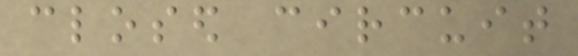closed circuit
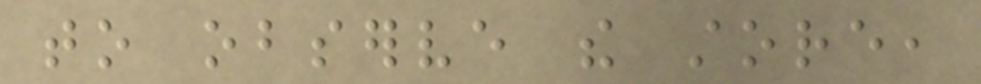to observe the store,
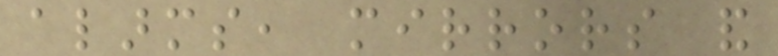alarms, mirrors and
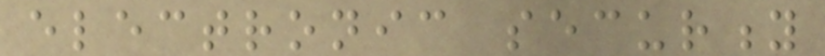electronic security
